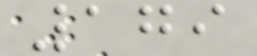179
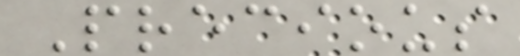Precious
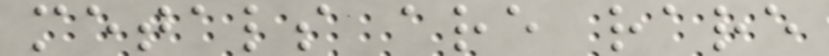metals are rare
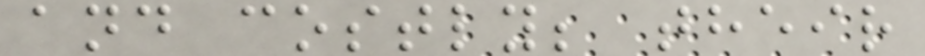and costly; their
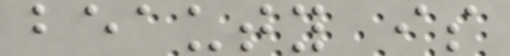beauty is
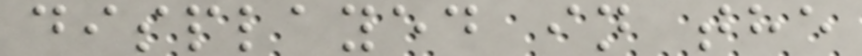displayed in the
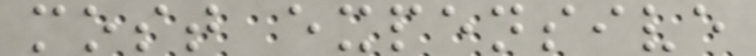most expensive
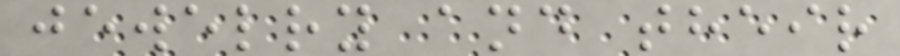jewelry and their
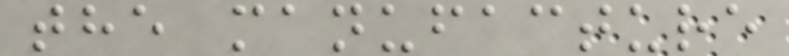the manufacture
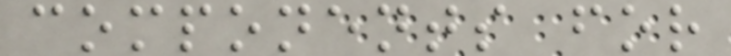components for
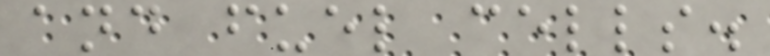and fuel cells.
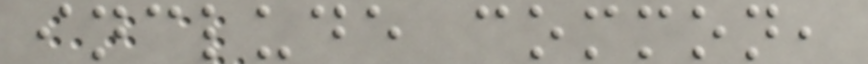include common,
